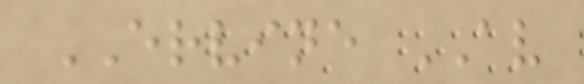ERVINE AV
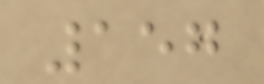157
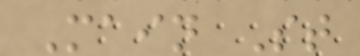Main St
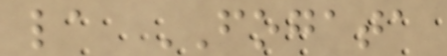la FOGATA
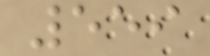559
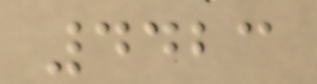4423
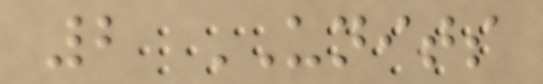2 UNITS
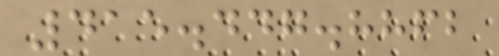415.447.8862
